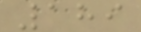189
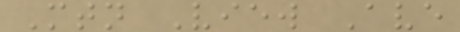Mtn View Ave
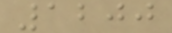1200
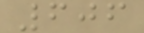606
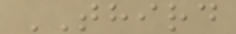THIRD
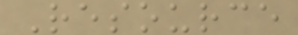Resource
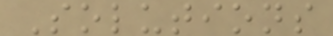Solutions
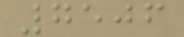7506
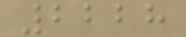2228
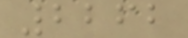2262
